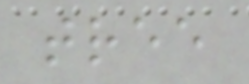tree
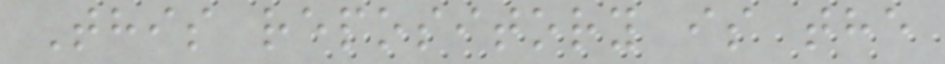This repository is the
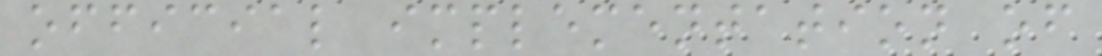official implementation of
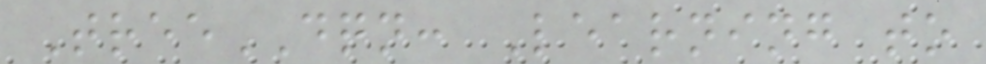TreeDQN: Learning to
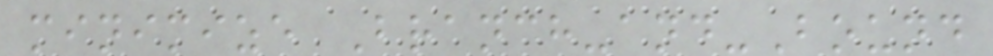minimize Branch-and-Bound
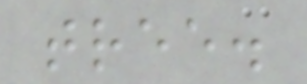tree.
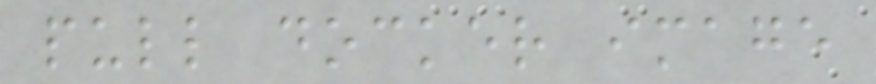pull docker image
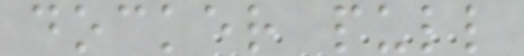docker pull
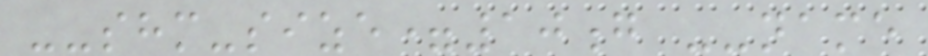--shm-size=10g --name
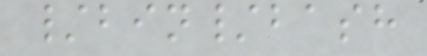/bin/bash
